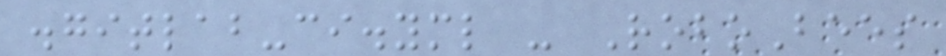.gitlab-ci.yml - RoboBees
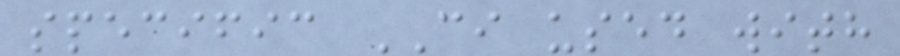specific CI used with
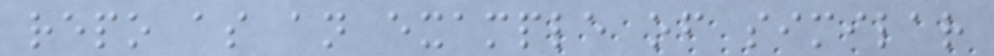repo as an example of similar
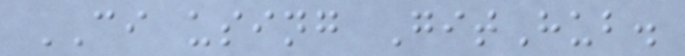CI using GitHub.
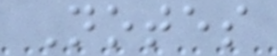Notes
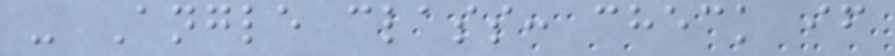- Angle class: check if
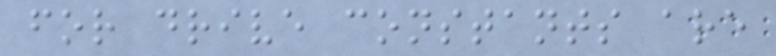for drive constants are
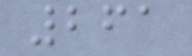261
